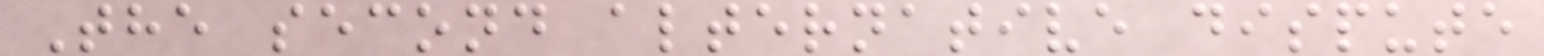The second alternative dispute
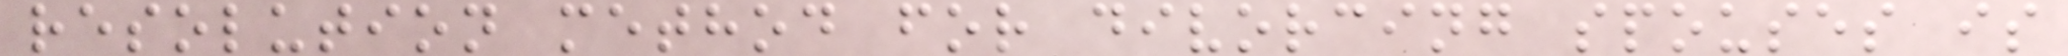resolution method for divorcing spouses is
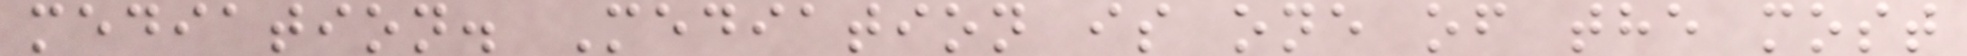mediation. Mediation is one of the most
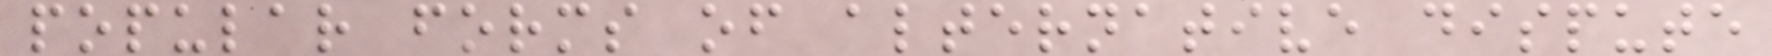popular forms of alternative dispute
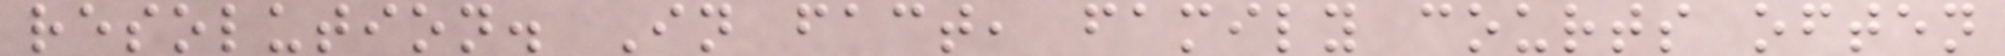resolution. In fact, family courts often
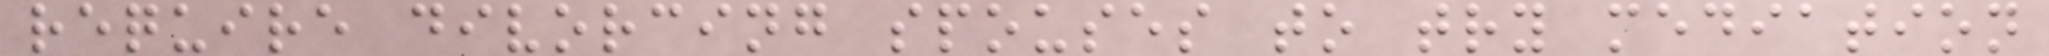require divorcing spouses to try mediation
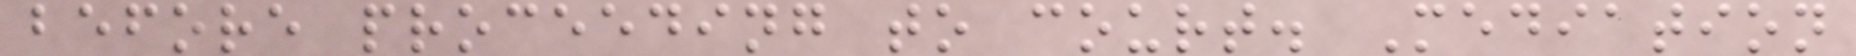before proceeding to court. Mediation
